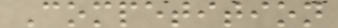Competition
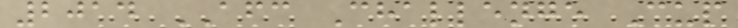2014 AFC Challenge Cup
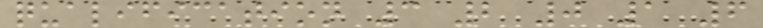qualification 3 2 0 1 6
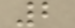2
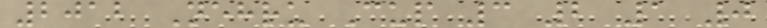2012 Nehru Cup 3 2 1 0
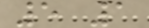5 1
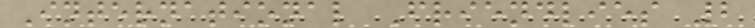International Friendlies 2
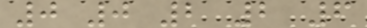0 0 2 2 6
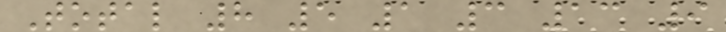Total 8 5 1 3 13 9
